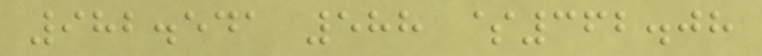982.541 588 $362.08
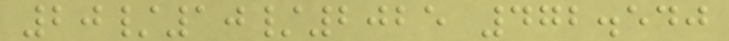20/10/2025 472.540
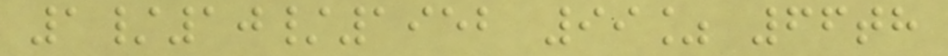1/10/1952 99% 66th
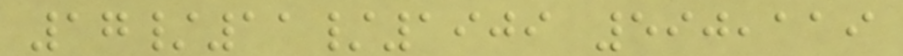17/11/1909 590,119
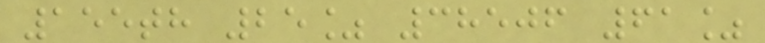155th 25% 38506 61%
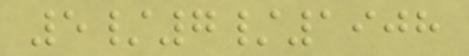5/7/1908
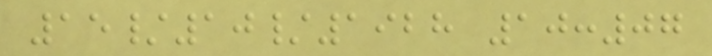15/10/1928 10:07
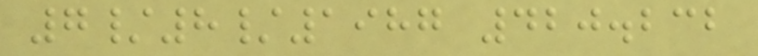7/8/1987 420.232
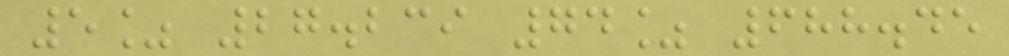5% 27.239 74% 688.45
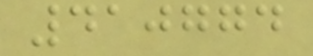410774
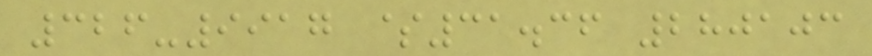326-9917 $31.36 280103
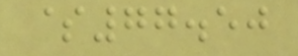$77.50
